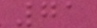71
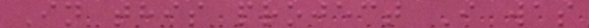In this project I was
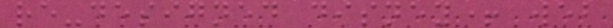re-designed disney+ web
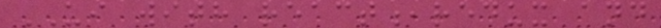UI with react,redux and
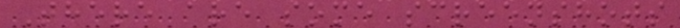There are some screenshots
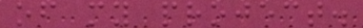of my project.
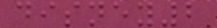disney2
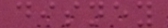disney
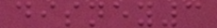disney3
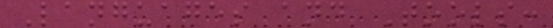Languages and Tools:
